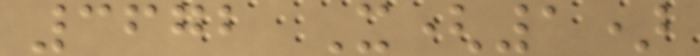3672 X(1)
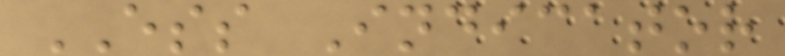ESS Indicator
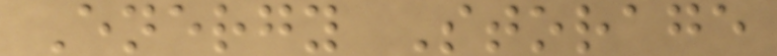Energy Storage
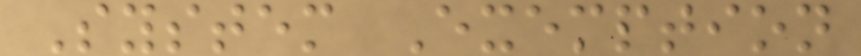System Exemption
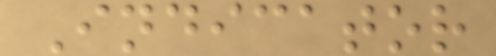Indicator
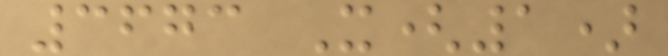3673 X(1)
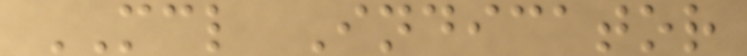MCL Indicator
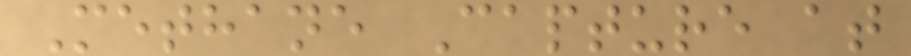Methane Capture at
